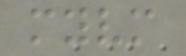myvm
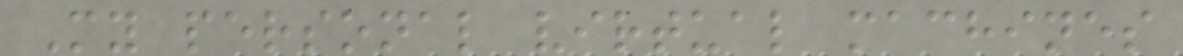My personal virtual machines
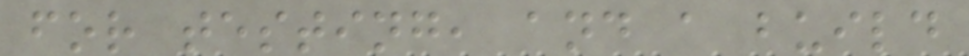for testing, and a build
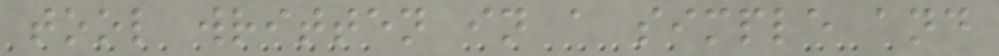tool written in a simple and
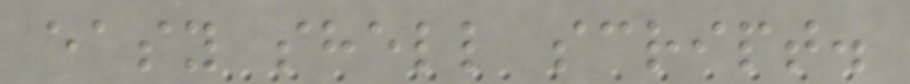easy shell script.
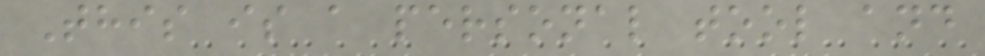This is a personal tool and
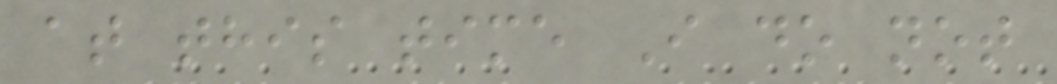at this time I do not
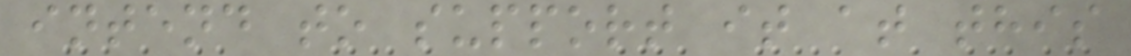intend to support it at this
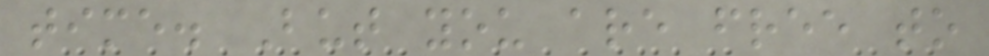time. But you are free to
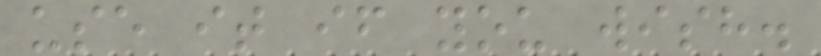use it if you wish.
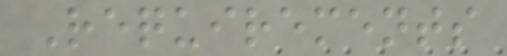Requirements
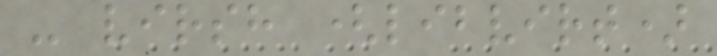- virsh (libvirt)
